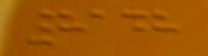8148
